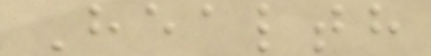Health
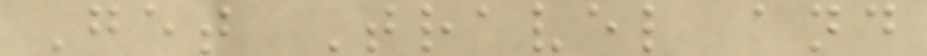Get Travel and
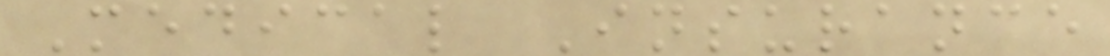Medical Insurance
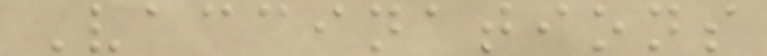Vaccinations
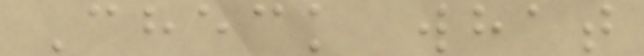Check what
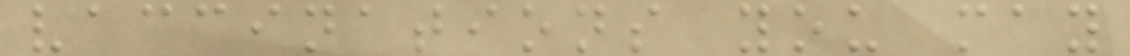vaccinations you may
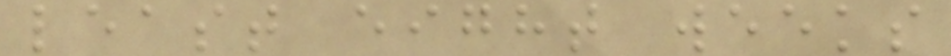least eight weeks
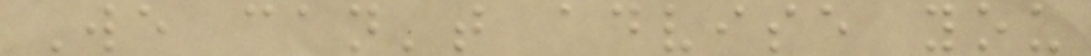We can't advise you
